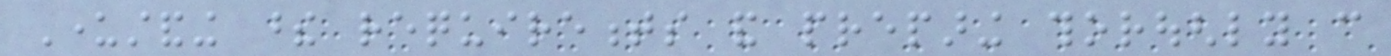Understanding these requirements and preparing thoroughly can
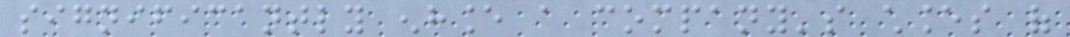significantly enhance a company's chances of
